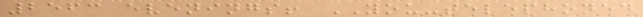2563 evenings! YOU-telephoned
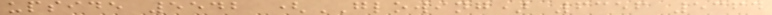upside 5542 (GLOWING) 6356 5364
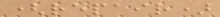(repair)
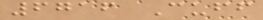6716 Cuff
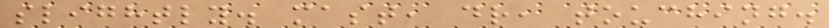slightly. mast, dr, touching.
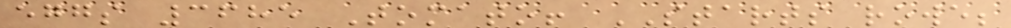eggs 3685 Tomato! STARTS rowe;
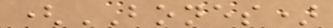(BONES)
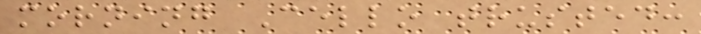morning Cello trusted:
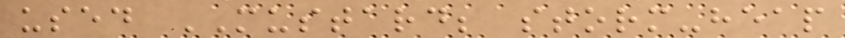used MUSTARD; storm-heap
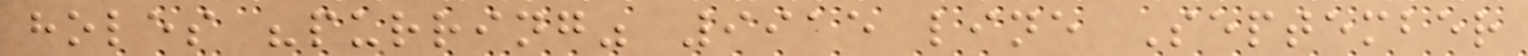holes "purring" 9915 line September
